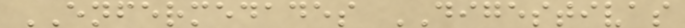ENFERMEDADES DIGESTIVAS
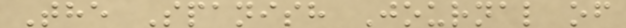The Spanish Journal of
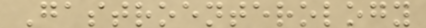Gastroenterology
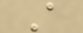A
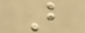B
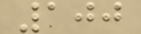100
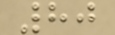80
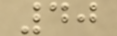40
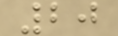20
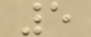5
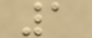1
